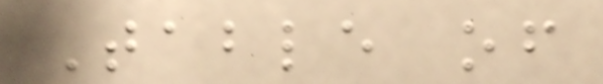Table of
